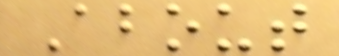About
